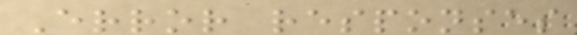Error responses
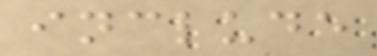include
